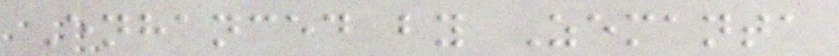Enhanced by Zemanta
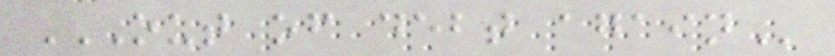OUT OF DEBT AGAIN
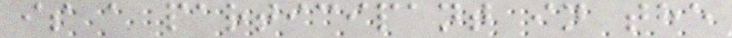is a participant in the
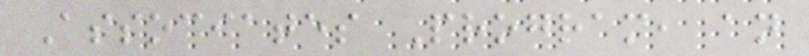Associates Program, an
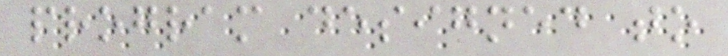program designed to
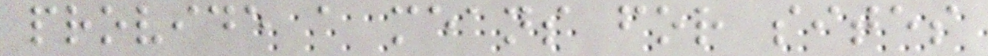provide a means for sites
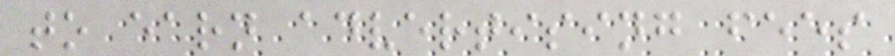to earn advertising fees
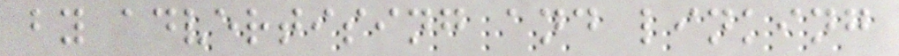by advertising and linking
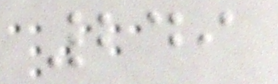249
